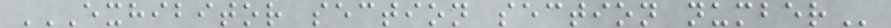EXHIBITOR SECTION SECTION NUMBER
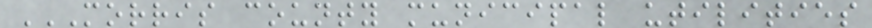MORRIS COUNTY MUNICIPAL UTILITIES
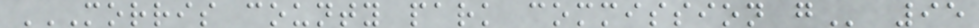MORRIS COUNTY PARK COMMISSION G 95
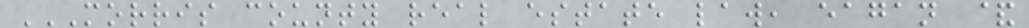MORRIS COUNTY REAL ESTATE LAW, EAGAN &
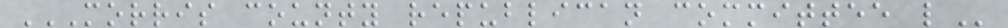MORRIS COUNTY REPUBLICAN COMMITTEE L
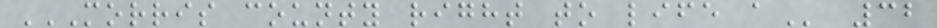MORRIS COUNTY RIGHT TO LIFE A 32
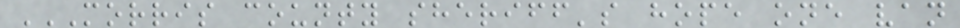MORRIS COUNTY SHERIFF'S HOPE ONE VAN
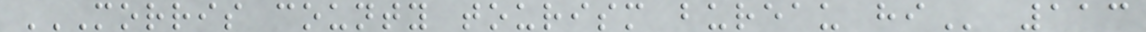MORRIS COUNTY TOURISM BUREAU HI 113
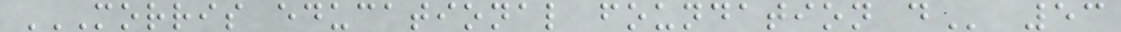MORRIS EDUCATIONAL FOUNDATION D 53
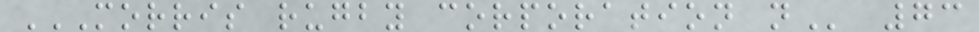MORRIS RUGBY CORPORATION N 73
